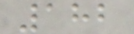182
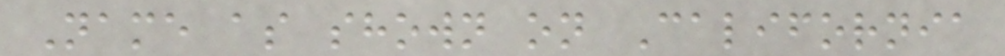Name as shown on California
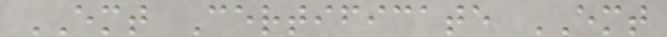EMT Certificate EMT
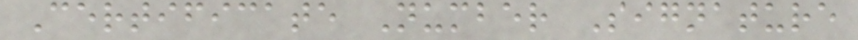Certificate Number Signature
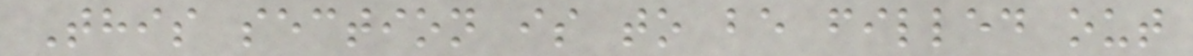This section is to be filled out
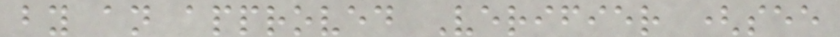by an approved Verifier (see
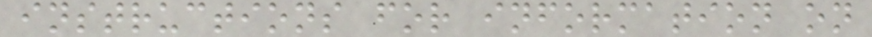instructions for information on
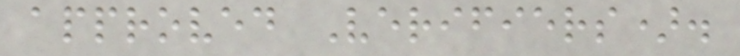approved Verifiers).
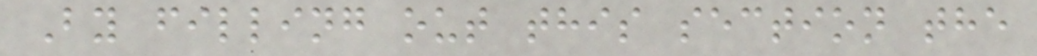By filling out this section the
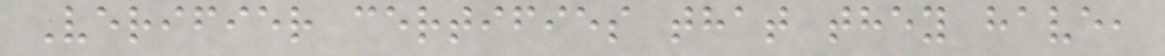Verifier certifies that they have,
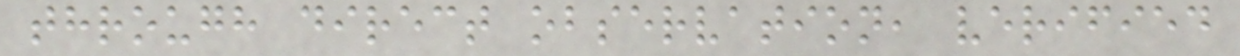through direct observation, verified
